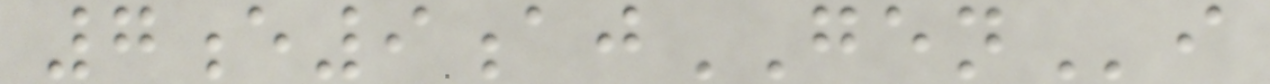7e9ajGENi
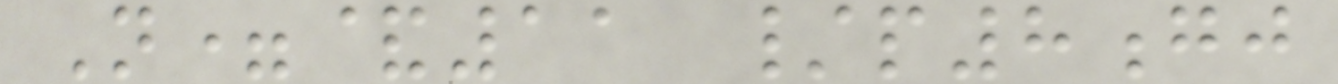N=&11 /p8gj
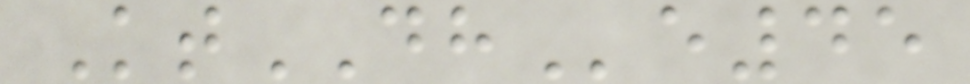KtDHe45
